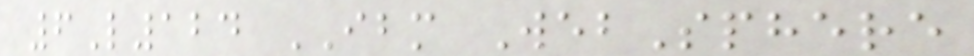6L124 IBM WebSphere
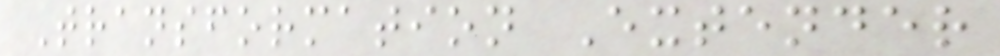Transformation Extender
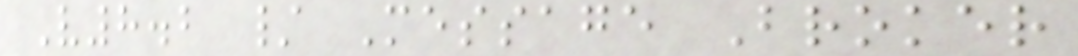V8.2 / Message Broker
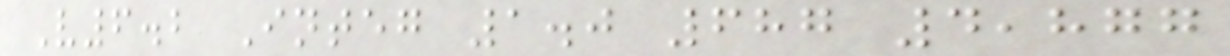V6.2 Integ 1.0 687 4,877
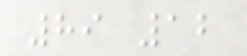89 12
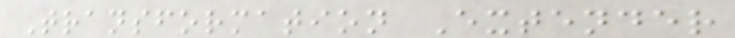Transformation Extender
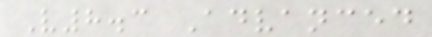V8.3 Advanced
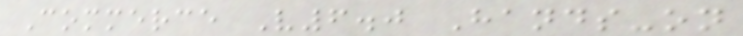Commerce V6.0 Hands-on
